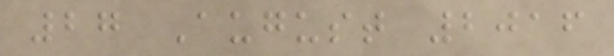27 August 2016
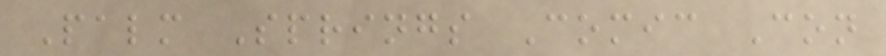Palm Springs Comic Con
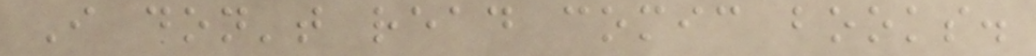I don't read comic books.
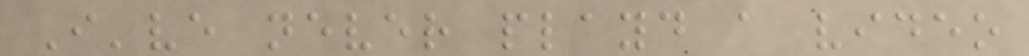I've never playd a video
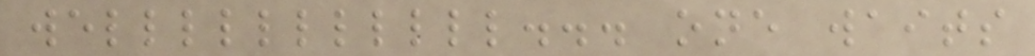welllllllllll... one waits
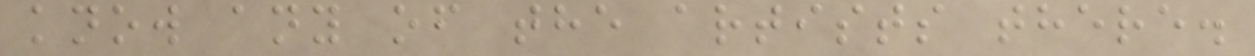know any of the artists there.
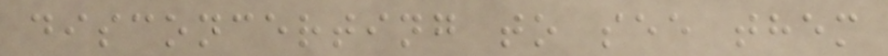disconcerting to see them
